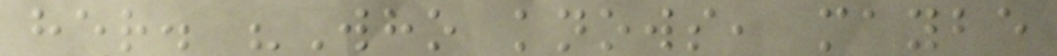her. "Who knows, maybe
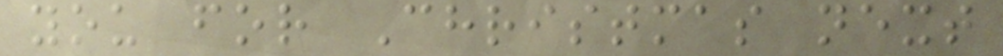you for Christmas next
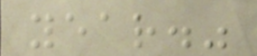year."
